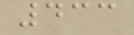433
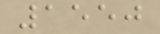1550
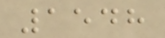1548
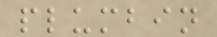plumbin
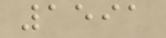1591
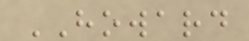HOWARD
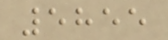5855
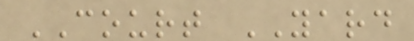COURT YARD
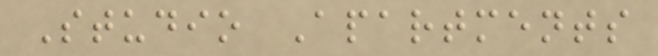Studio Apartments
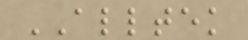ALLTEK
